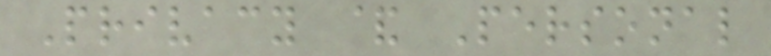Privacy & Personal
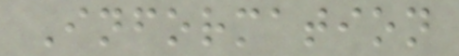Information
